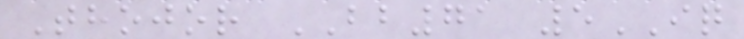Thojor BB71 5IQ
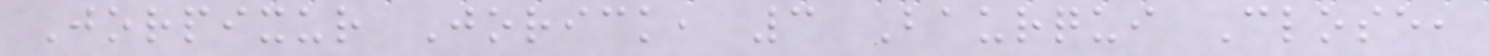Jorpixur Jorick, 3 Baurqui Close,
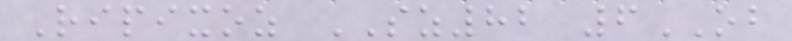Ripixoz SZ82 6OB
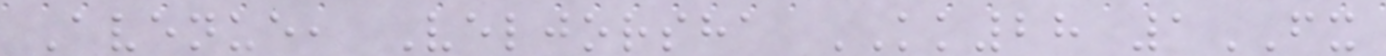Avenue, Veljorsha KK28 1FX
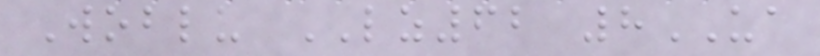Woblu LZ62 8UA
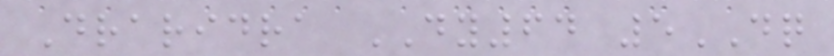Draridra DY64 5DQ
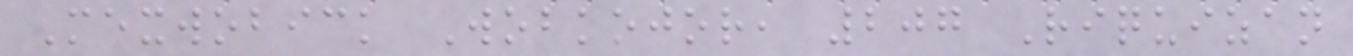Mexwobick Wobkojor, 207 Riquizan
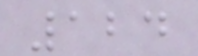124
